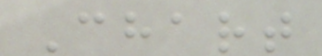Chart
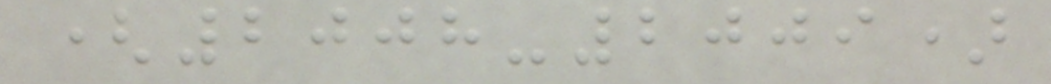(2008-2009)
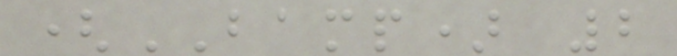(BAMP) 2
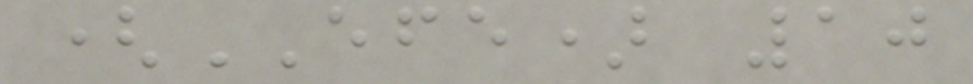(EFE) 10
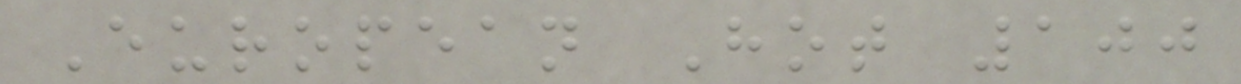European Hot 100
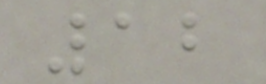12
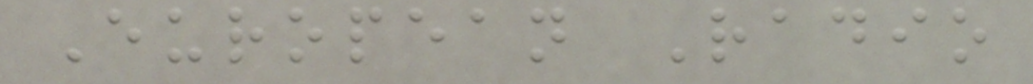European Radio
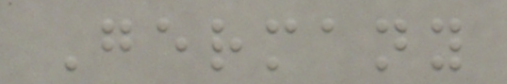Germany
